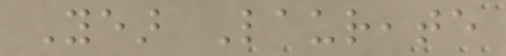Year Laureate
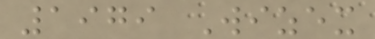1979 Wizex
